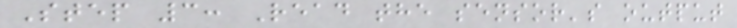Step 3: Read the sensor's output
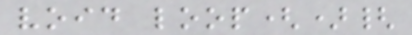void loop(){
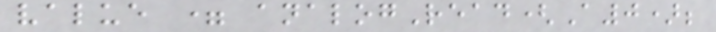value = analogRead(A0);
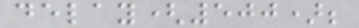delay(500);
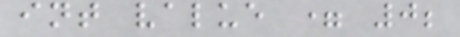int value = 0;
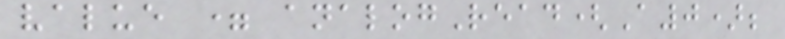value = analogRead(A0);
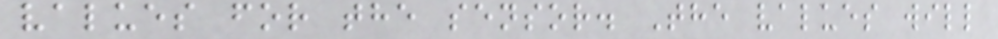values for the sensor. The values will
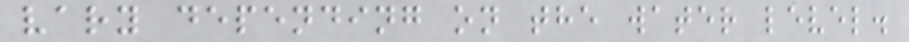vary depending on the water level.
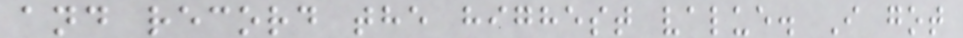and record the highest value. I got
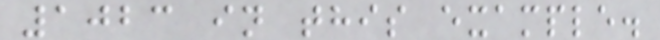1023 in this example.
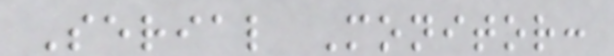Serial Monitor:
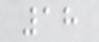18
